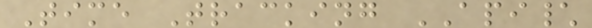Time Tracking API\
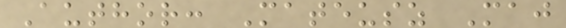Author: Mateusz Maj
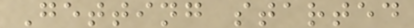Getting started
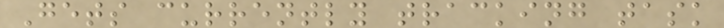Gets currently tracking task
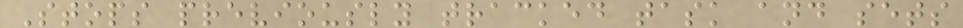Stops previously tracked task and sets
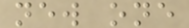new one
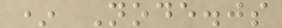* Node.js
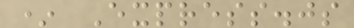* Express.js
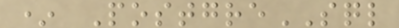* PostgreSQL
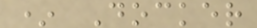* Docker
